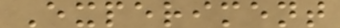Experiment
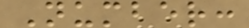Number:
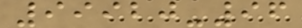99920-96
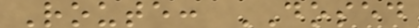Route: DOSED
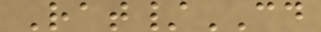Rat/CD
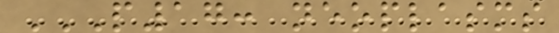P17: NEOPLASMS
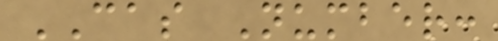CAS Number:
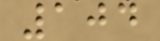104
